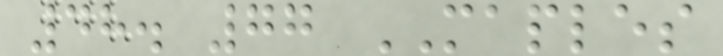48. 77 MAPLES
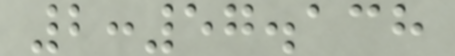2:57.138
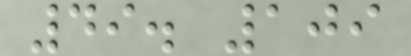49. 109
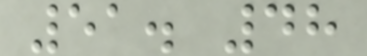51. 48
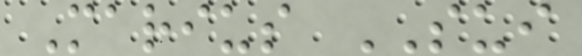Marius SUI
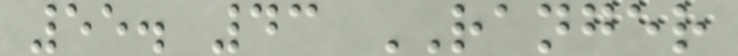55. 43 RANGER
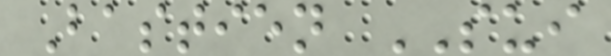Bastien SUI
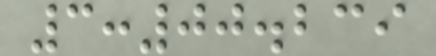3:00.239
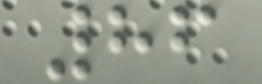86
